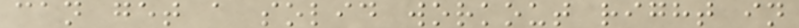can get a solid workout right in
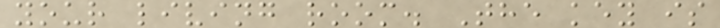your living room. The key is
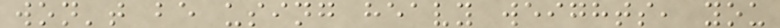won't be using heavy weights, you
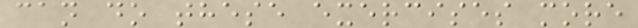can do these exercises more
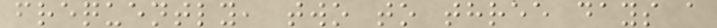frequently, two to three days a
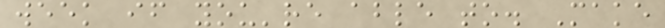week if you're able to. Make
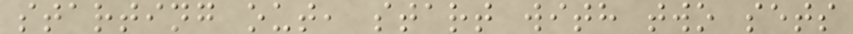starting out, start with two sets
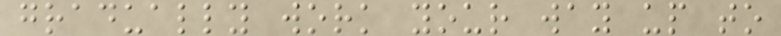gradually work your way up to
